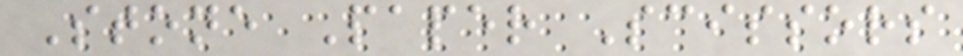Stone Paper Scissors
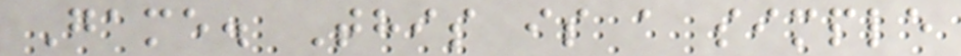Game. This is a simple
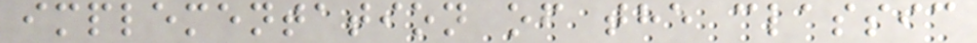implementation of the classic
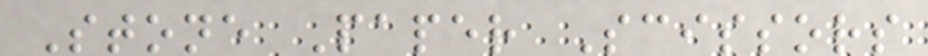Stone Paper Scissors
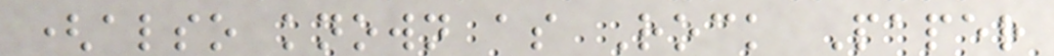(also known as Rock Paper
